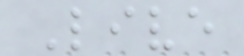Live
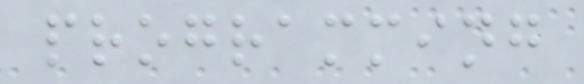programming
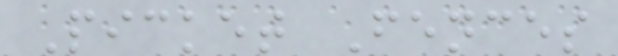Picket Fences
